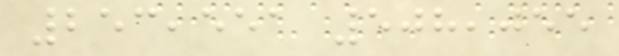253,551 508,055
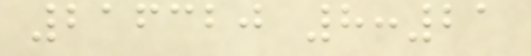216320 8:21
